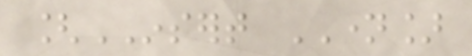[INSERT NAME]
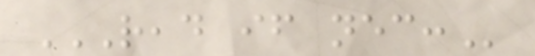READ IF NECESSARY:
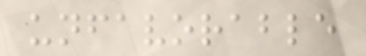unfavorable
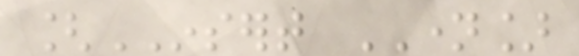[INSERT NAME]
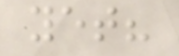yet?
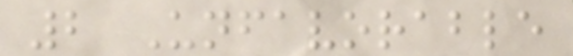2 Unfavorable
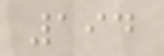194
